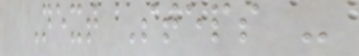Next Steps -
